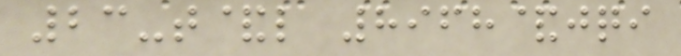23-t&l 8968&jqi
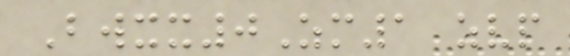Bwxx0Zm1 zvp
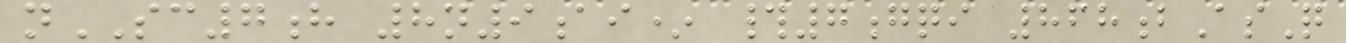nSC7h 8n9ai* #7gqi 868bAsQ
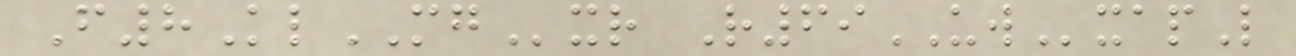F8KlMGxr R69UWxapL
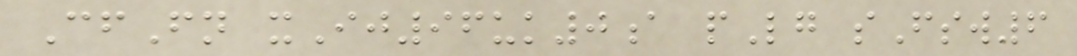CfFn xIj96uk0a pLg sFsw6
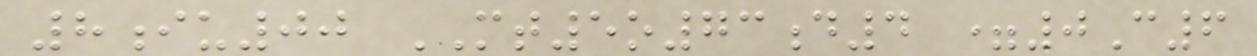8iu00 MT5o73d4 =0C6
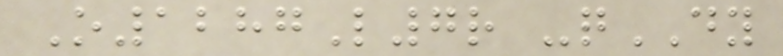O1287L7r -qDY
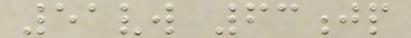51vw 63jp
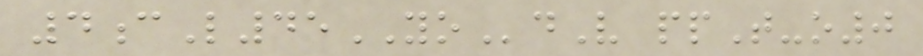4cL45YOdV ppT-o0
